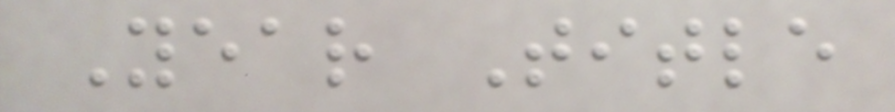Year Title
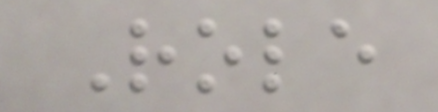Role
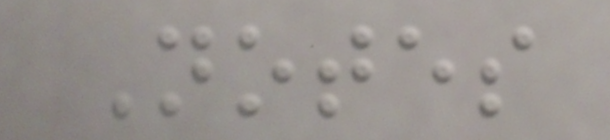Notes
